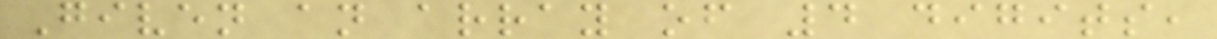Given an array of 4 digits,
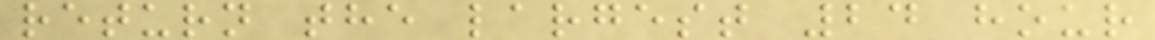return the largest 24 hour
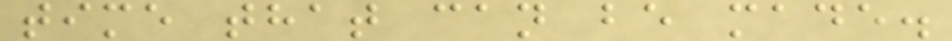time that can be made.
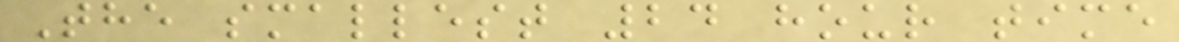The smallest 24 hour time
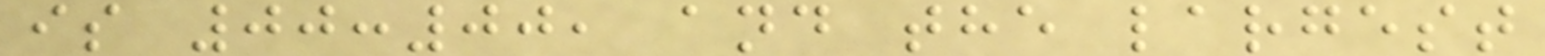is 00:00, and the largest
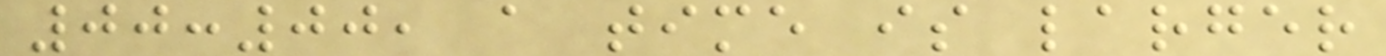00:00, a time is larger
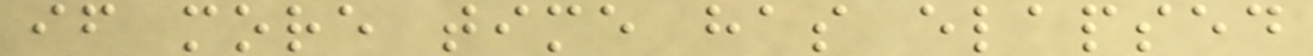if more time has elapsed
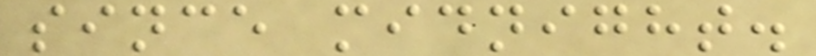since midnight.
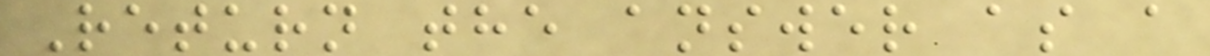Return the answer as a
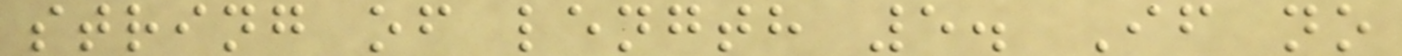string of length 5. If no
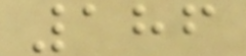186
